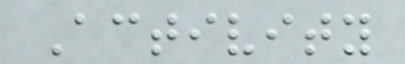Activity
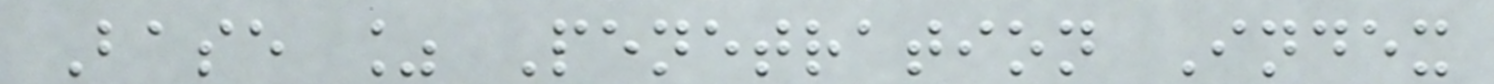Base % Penetration Index
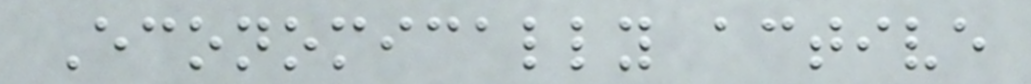Economically active
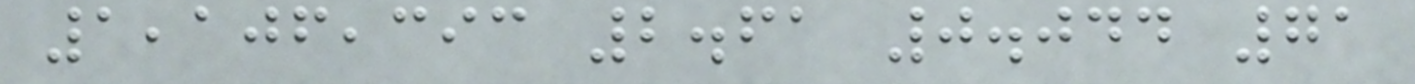1,106,393 2.61 0.044 71
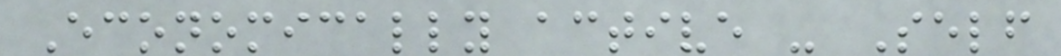Economically active - Self
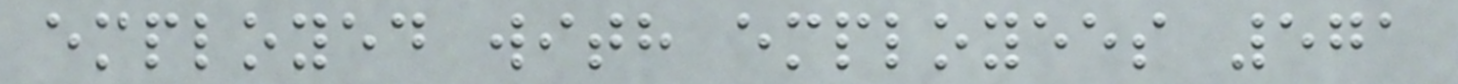employed with employees 571
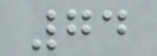74
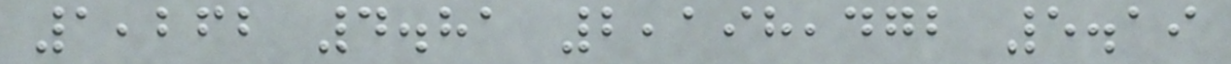1,262 4.81 2,198,472 5.19
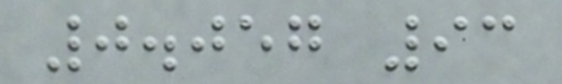0.057 93
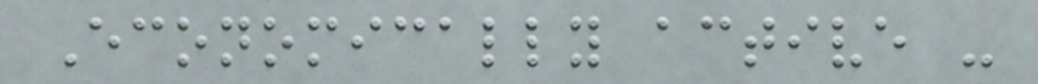Economically active -
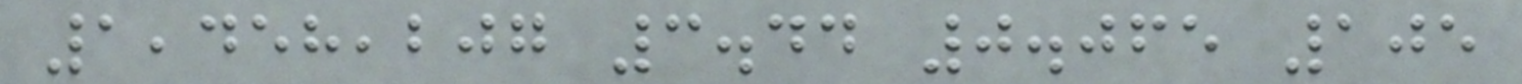1,458,207 3.44 0.065 105
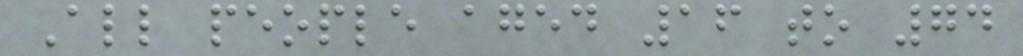All people aged 16 to 74
